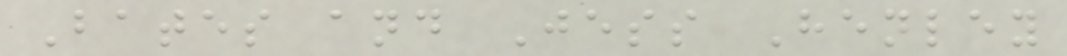Bates and Jess Henley
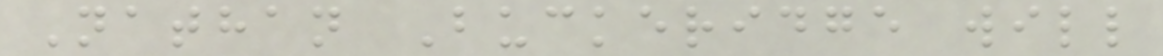Nathan Buckeridge will
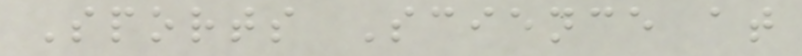Sports Science at
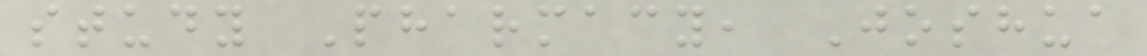study Pharmacy, Joshua
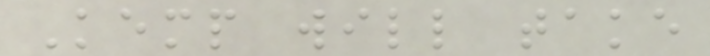Kemp will take
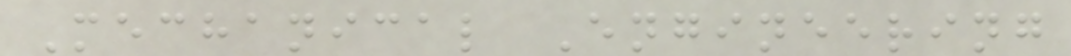Mechanical Engineering
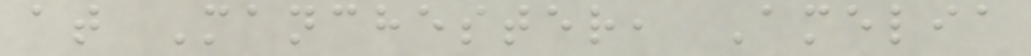at Manchester, Amelia
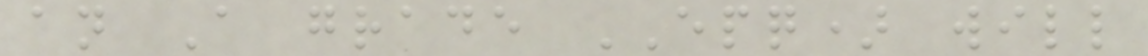an A grade EPQ) will
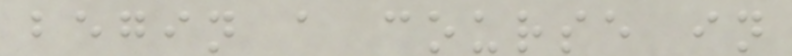begin a course in
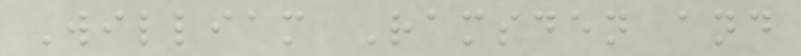William Ramsden and
